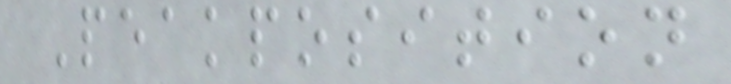Peakposition
